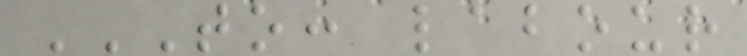TO: LABOUR
